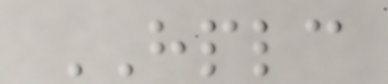HPLC
